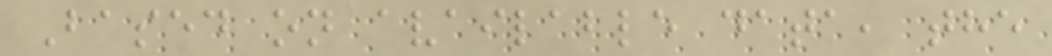Based on available data, the
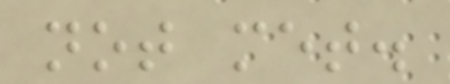not met.
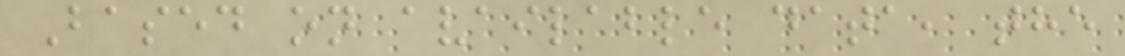Based on available data, the
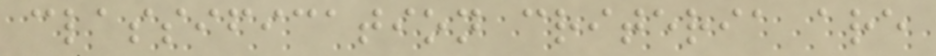classification criteria are
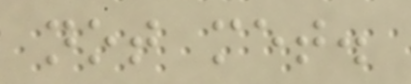not met.
